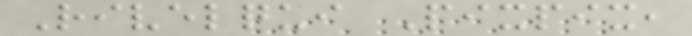Rivelqui Pixpix,
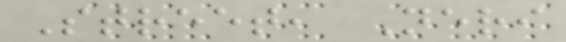Street, Neri
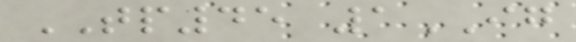TP45 1IG
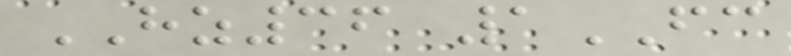HZ36 1FC
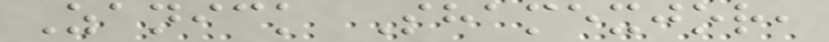Zanick Shamexjor,
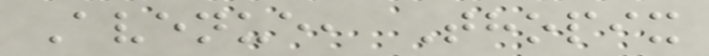Avenue, Thopix
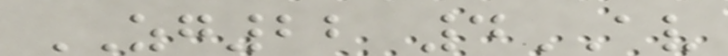ZG22 4AV
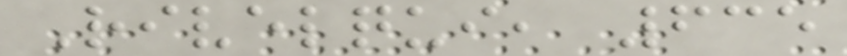Rivelqui, 635
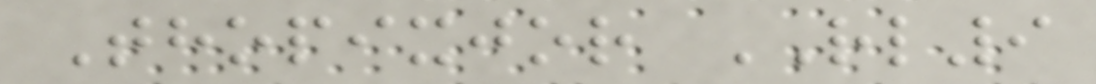Thopixjor RL9
